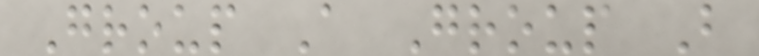Group A Group B
